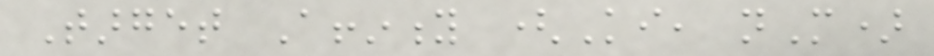Target Affinity (Ki, nM)
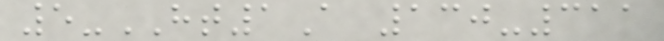5-HT1A 130-311
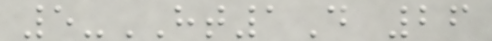5-HT1D 26
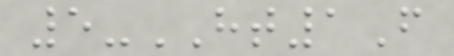5-HT1F
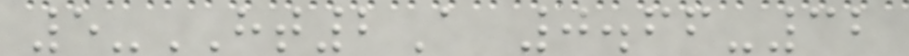5-HT2A 0.66-32
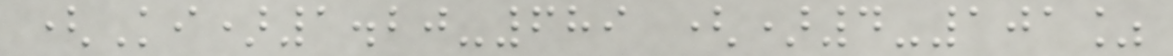(Ki)1.20-689 ()4-101%
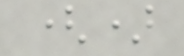()
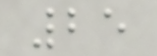25
